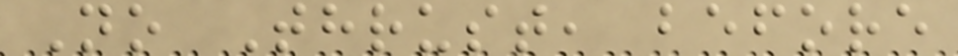No Thrust, before
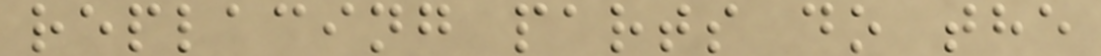replacing parts do the
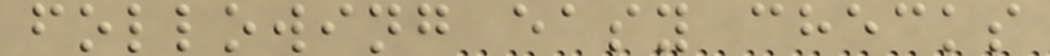following easy checks
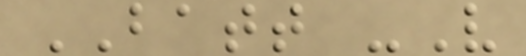BATT -V
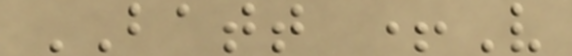BATT +V
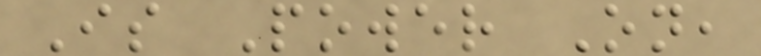Is Power On,
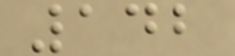142
